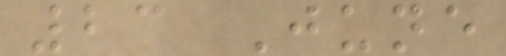23 June
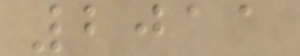2011
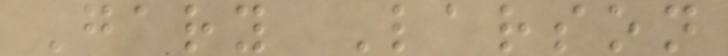Gary Larson
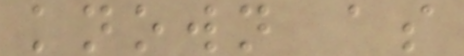known as
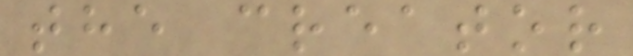the creator
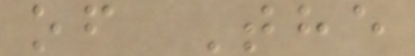of The
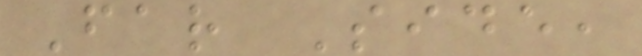Far Side,
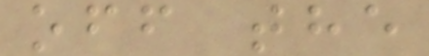off the
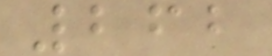262
